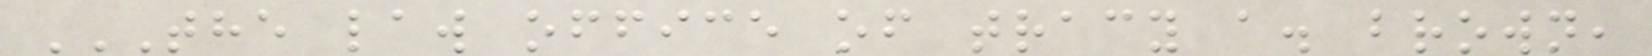THE LAW OFFICE OF TRACY A. BROWN,
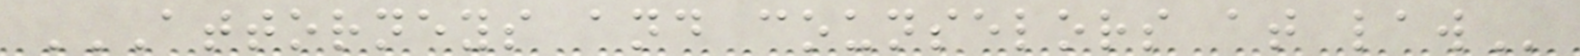ATTORNEYS AND COUNSELORS AT LAW
